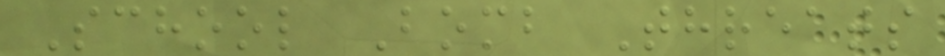School Bomb Threats
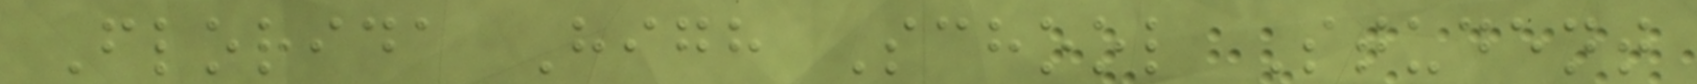Florida High School Student
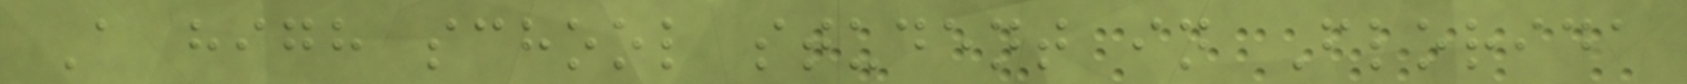A high school student in Florida
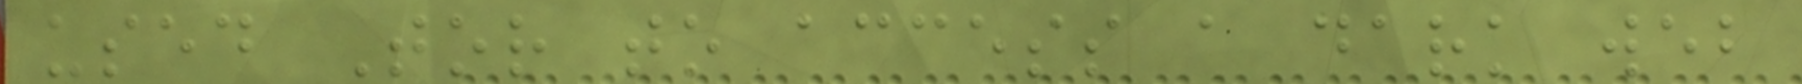used Tor to access a dark web
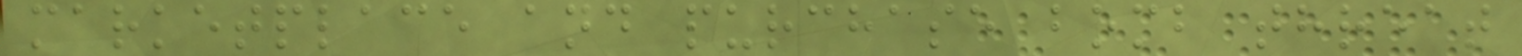marketplace and purchase bomb threat
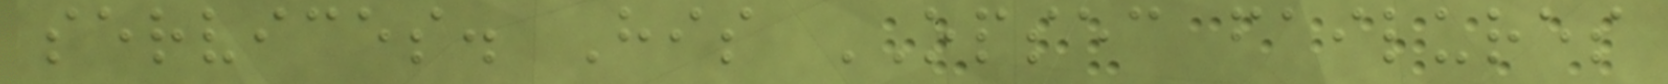services. His OPSEC failures
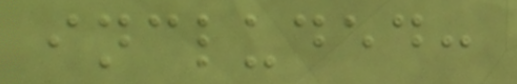included:
